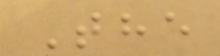The
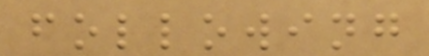following
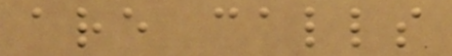are calls
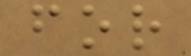for
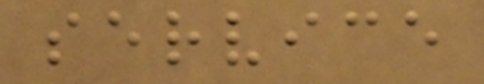service
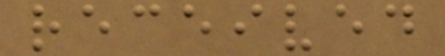received
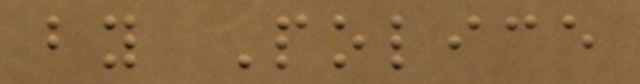by Police
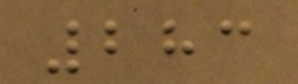283
